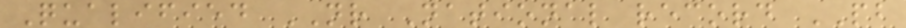Qualified NR National record PB
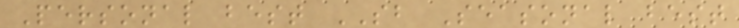Personal best SB Seasonal best
